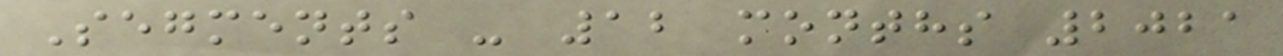Segments - 12 months 2021
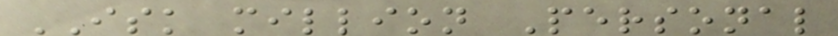ISK million Personal
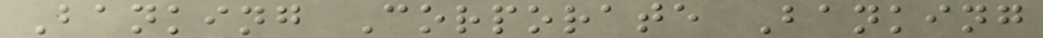Banking Corporate Banking
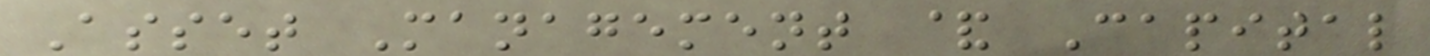Asset Management & Capital
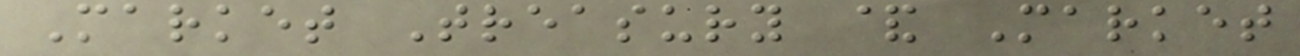Market Treasury & Market
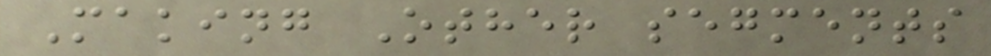Making Other segments
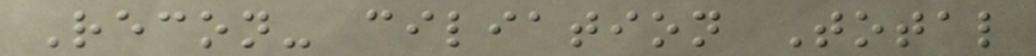Recon- ciliation Total
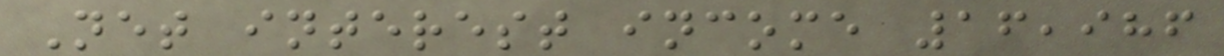Net interest income 16,986
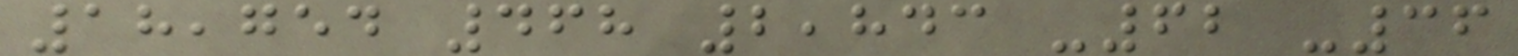18,754 468 2,843 -62 -36
